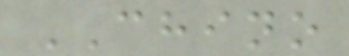CHINO
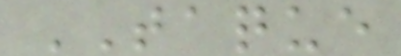TAQUE
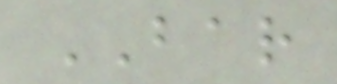BAR
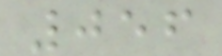056
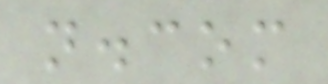n.com
